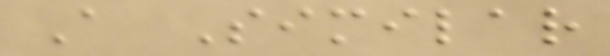A Similar
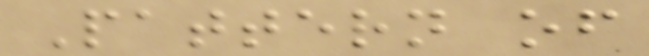Pattern of
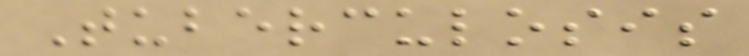Tuberculosis
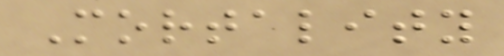Mortality
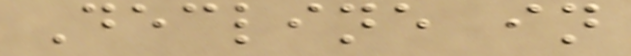Decline in
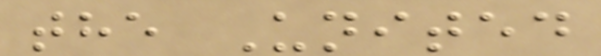the United
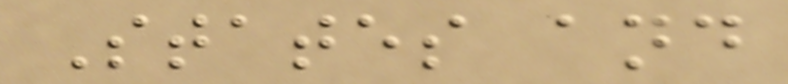States and
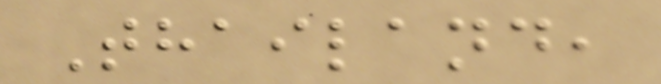Thailand,
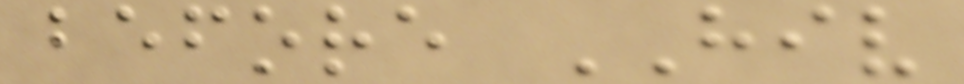before HIV
